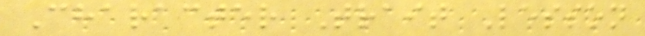Character Trait Lesson
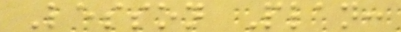Lesson Plan:
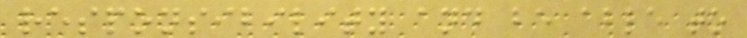responsibility and be able to
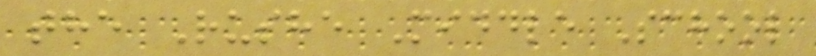the Rushe Middle School
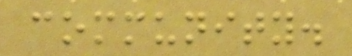community.
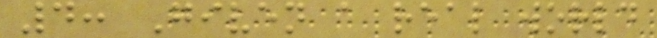4: Given a real world
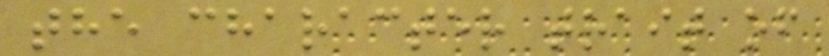the character trait of
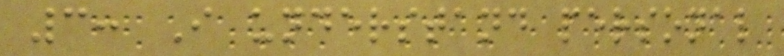3: I understand personal
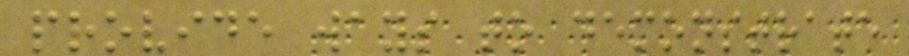provide ways to demonstrate
